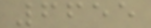6655
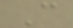C
